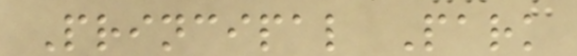Principal Park
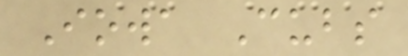Iowa Cubs
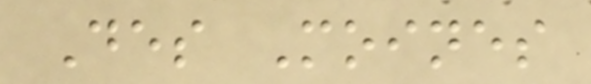Des Moines
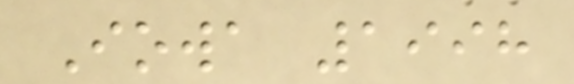Iowa 1998
